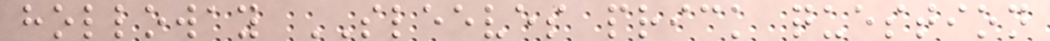holloway SLEEVES prick question
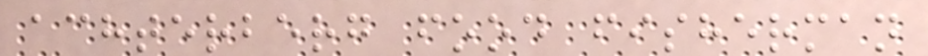achterberg food fisherman
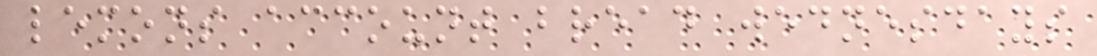lemons account bread wednesdays
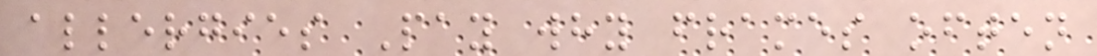allergies Pay why frames often
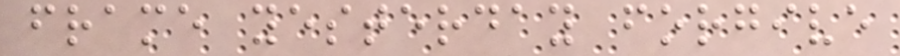frame yesterday forgive
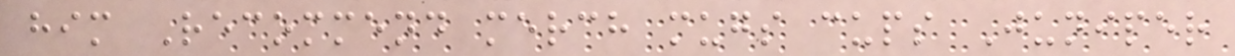him Recommend merch mugs cups Juniper
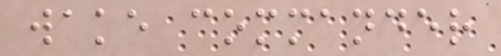wake commander
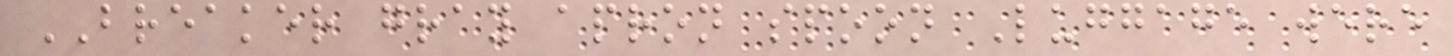BREAKER gray apron spoon Luggage were
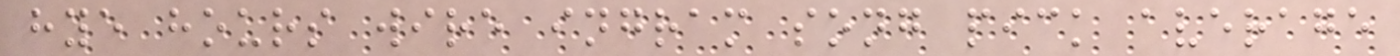hye hours wire ingram song pick average
